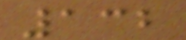132
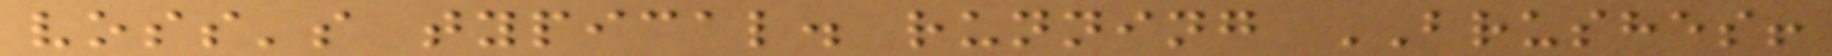voss's typical. running BRUSHES!
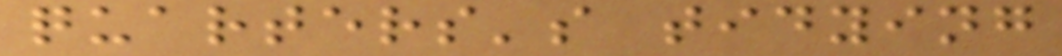quarters's tidying
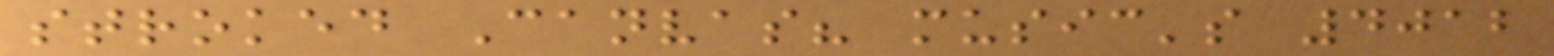stroked Canvas? music's 4012
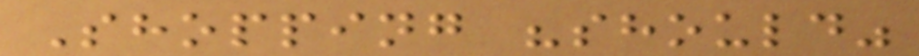Shopping "should"
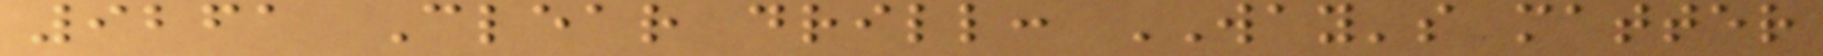9261 Clear drill: WAY's matter
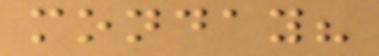monday?
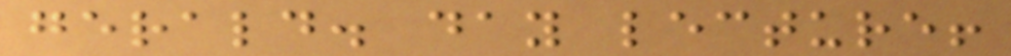gerald. day lecture!
